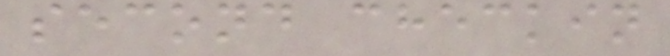second checkin
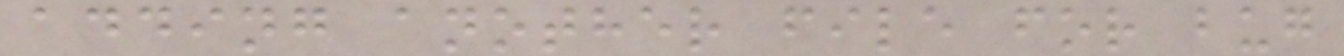adding another file for bug
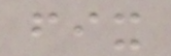fix
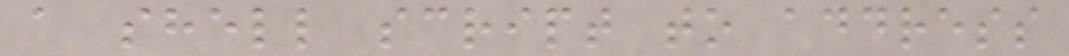a shell script to address
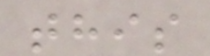this
